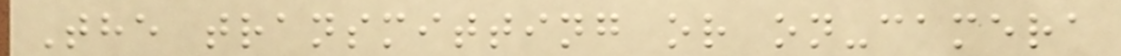The transmitting or on-camera
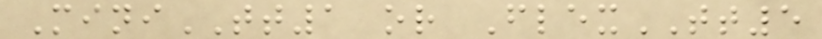MiniTT1 or FlexTT5
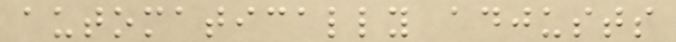automatically adjusts
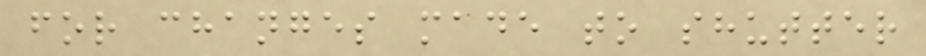for changes made to shutter
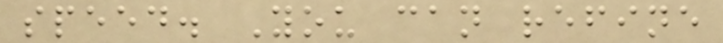speed. You can refine
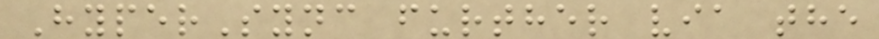HyperSync further via the
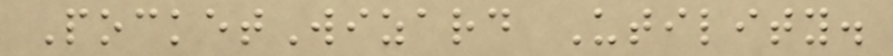PocketWizard Utility.
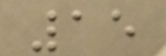15
